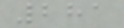281
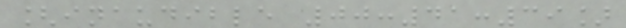[inaudible 00:41:39]
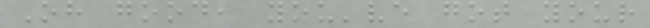Oh good, you've got your
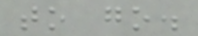to go.
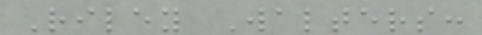Riley Walters:
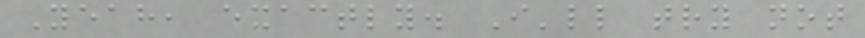Yeah, exactly. I'll try not
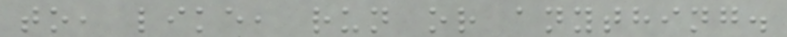to, like, run or anything.
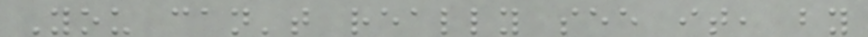You can't really see it, by
